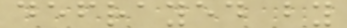defrayed by
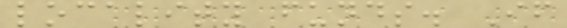locality funds. If
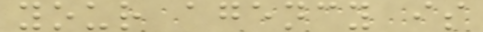your agency is
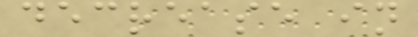decrease in
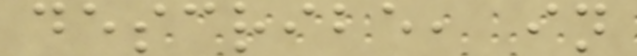describe, in
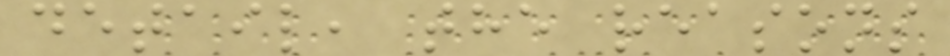detail, the reasons
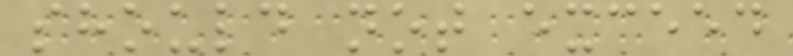should not exceed
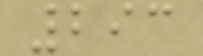293
